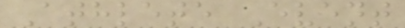Athlete Event
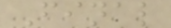Final
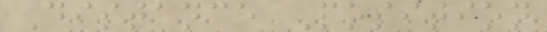Distance Position
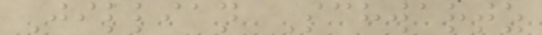Jillian Schwartz
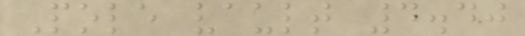Pole vault 4.40
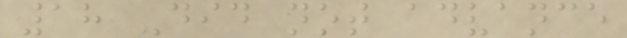18 Did not advance
